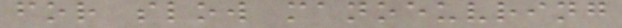for slow manoeuvring
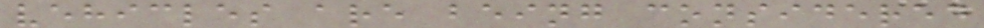vehicles are being considered
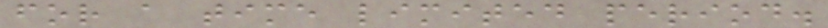for a time limited period.
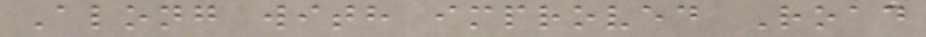Along with improved Road
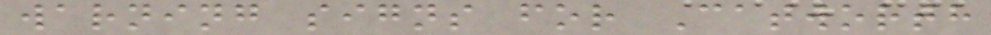warning signs for Catworth
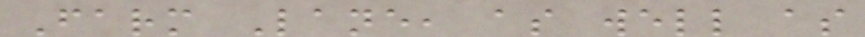Farm Lane, as well as
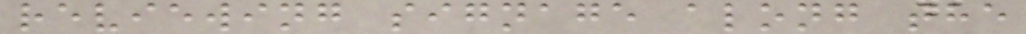reviewing signage along the
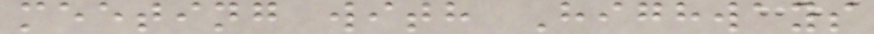meeting with Highways
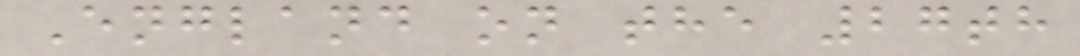England on the 27th
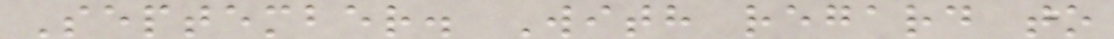September. With regard to
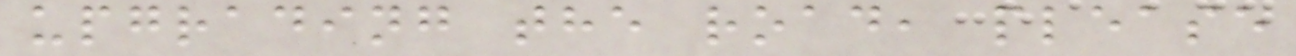upgrading the road, please
